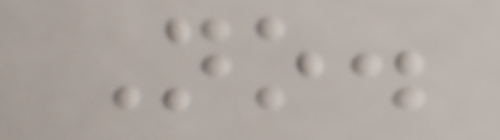No.
